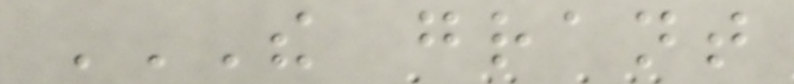THE GRANT
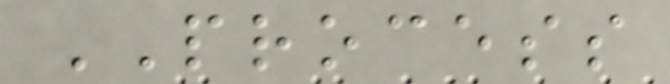PROCESS
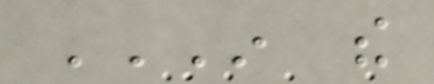IN THE
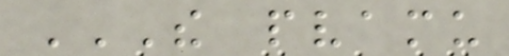THE PVAMU
